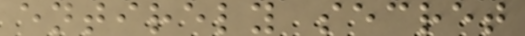entirely secret
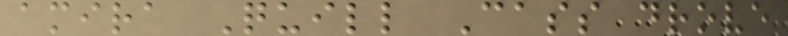amira Quill Cass drove
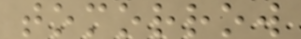tomorrow
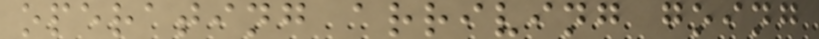operating arriving going
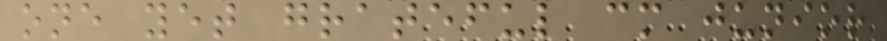one yet grateful cm junior
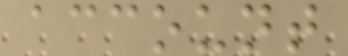account
